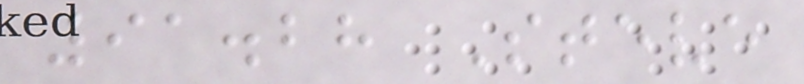91.28 Steve
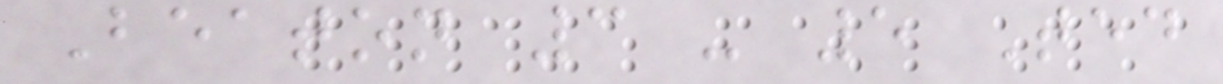Beaton 3 - 5 Ted
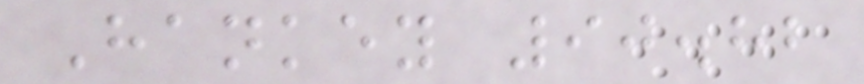Hankey 90.82
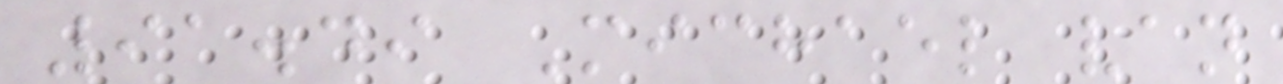91.49 Michael van
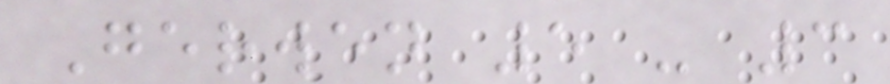Gerwen 5 - 3
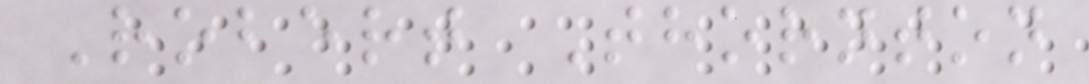Robert Thornton
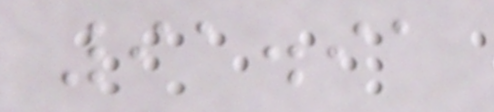91.91
